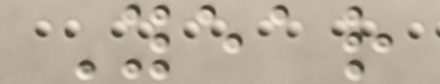Year
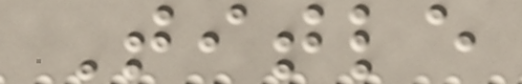Title
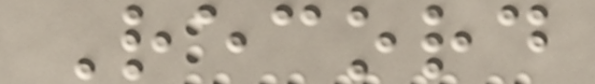Record
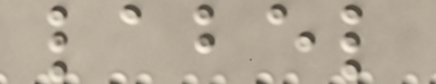label
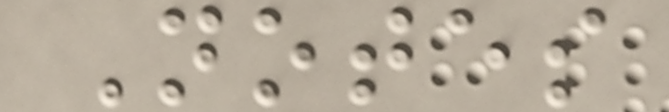Notes
